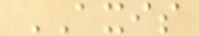AXIS
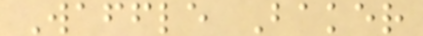Waffle Baker
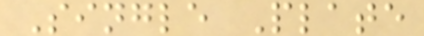Single Plate
